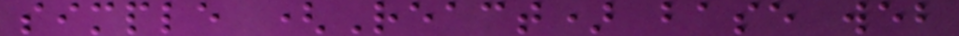simple (React) base web
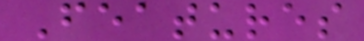Features
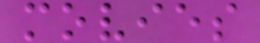movies
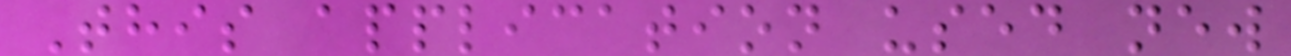This application used new
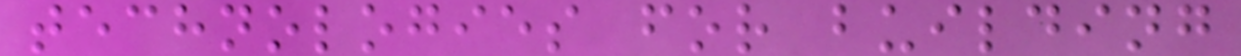technologies for building
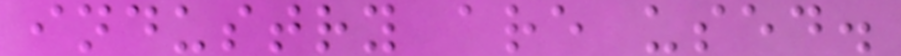industry are used.
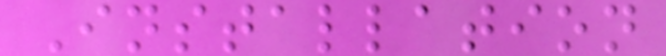Installation
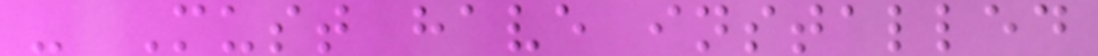- Must have installed
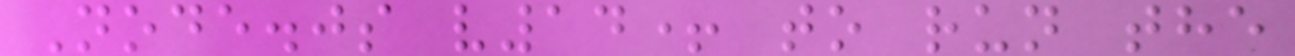Node.js v14+ to run the
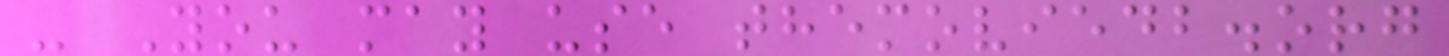- You may use themoviedb.org
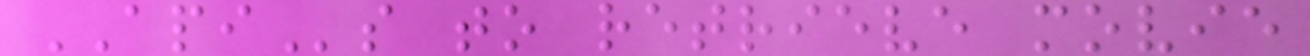APIs to retrieve movie
